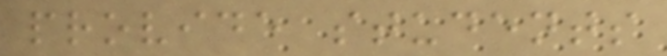provide students
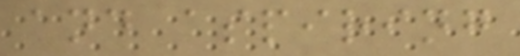and aspiring
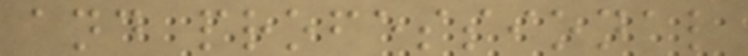and professional
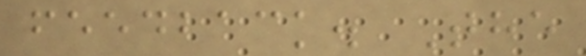feedback. The
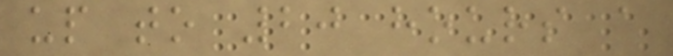up to 20 hours a
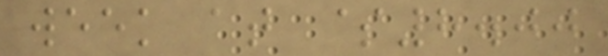week at $8.00
